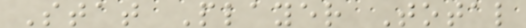Stat Player Total
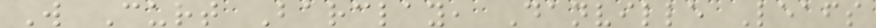W Curt Barclay, Danville Leafs
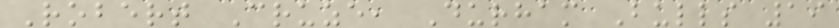Robert Cruze, Durham Bulls 19
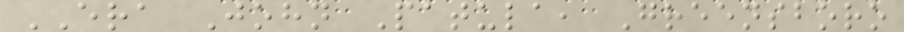ERA John Patula, Greensboro
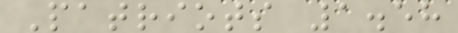Patriots 1.58
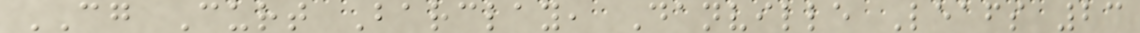CG Curt Barclay, Danville Leafs 23
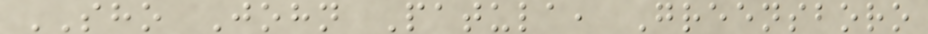SHO John Patula, Greensboro
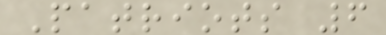Patriots 6
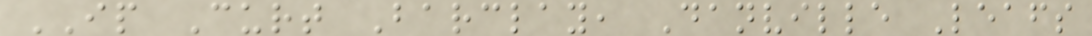IP Curt Barclay, Danville Leafs
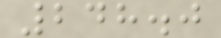248.0
